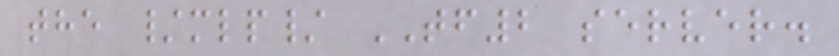the /mlp/ TF2 server.
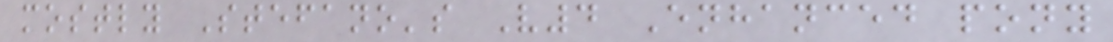mostly Stefano's V4 Enhanced pony
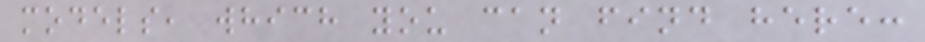models, which you can find here:
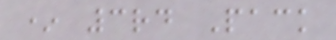* 3rd Pack
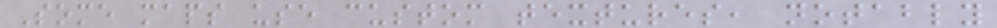Some maps use custom textures, notably
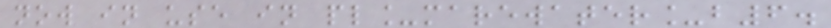now in use in pl_marewater_b6.
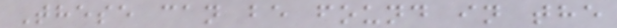These can be found in the
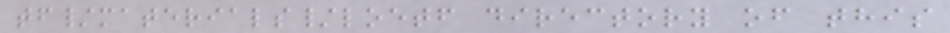tf/materials/loetf directory of this
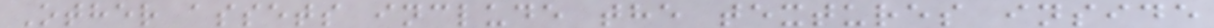Other assets include the textures inside
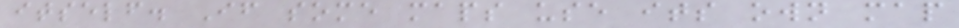itself. If some maps use its own map
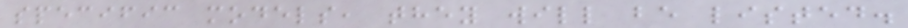specific models, they will be listed.
